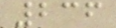236
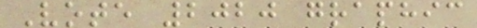Vote 2020 graphic
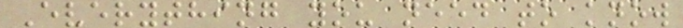Everything you need to know
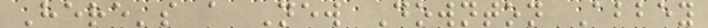Here's a New Downton Abbey
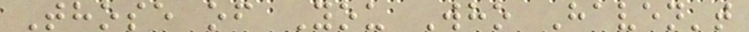Those of You Who Haven't
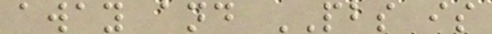away and PBS is
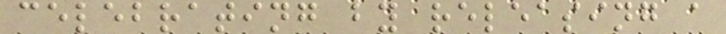celebrating by releasing a
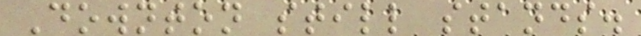Downton still stands.
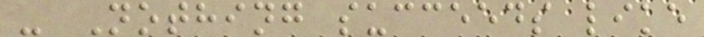- Nothing succeeds like
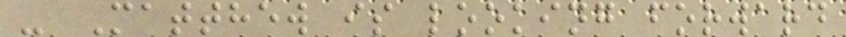- Matthew is looking forward
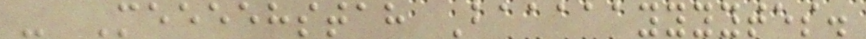- Meeeehstah Baaaaayyyytes.
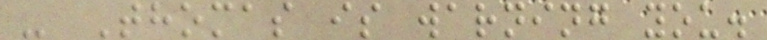- Thomas is warning you.
